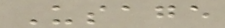Usage
